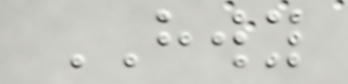HWY
